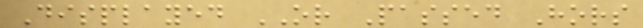Displayed OR Passed Hors
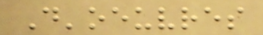D'oeuvres
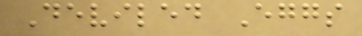Deviled Eggs
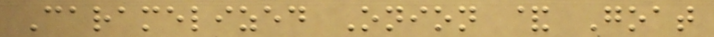Caramelized Onion & Goat
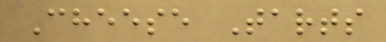Cheese Tarts
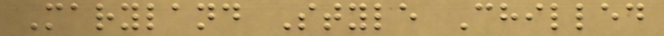Maryland Style Chilled
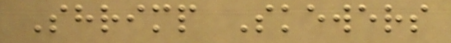Shrimp Skewers
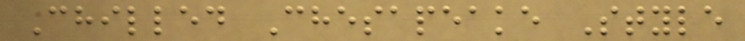Chilled Chesapeake Style
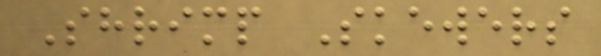Shrimp Skewers
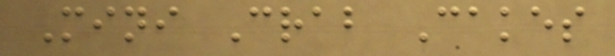Mini Crab Cakes
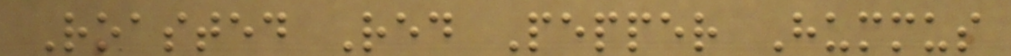Roasted Red Pepper Hummus
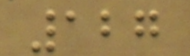127
